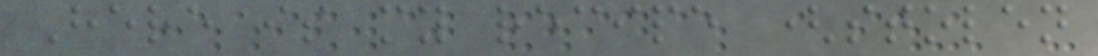Here is my recipe (stolen
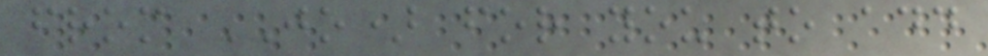from JO) for you to add
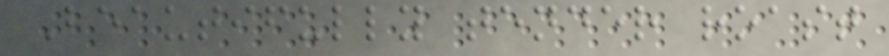Beautifully tender roast
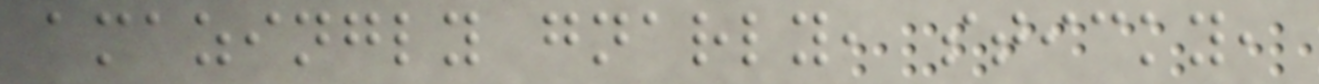amazingly gnarly, sticky,
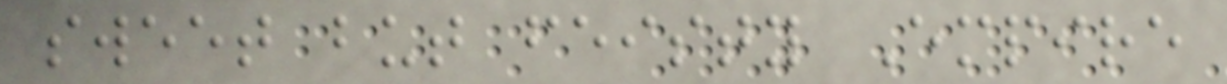sweet but feisty Empire
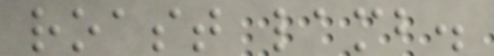roast lamb.
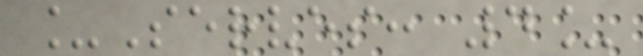_Serves: 4_
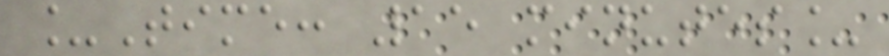_Time: 15 minutes_
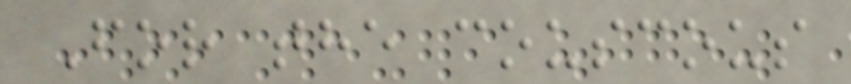For the couscous
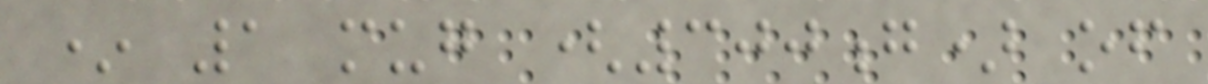* 1 mug (300g) of
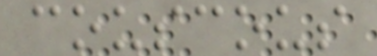couscous
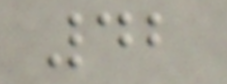42
